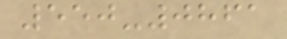550-0861
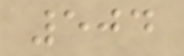504
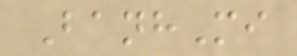BanhMi
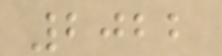2022
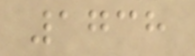1738
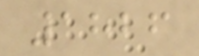1826
